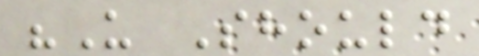"U Should
